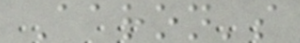Aaron's
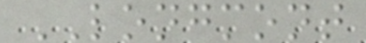LONGMONT
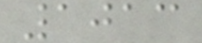1013
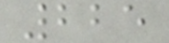225
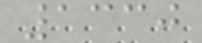1330
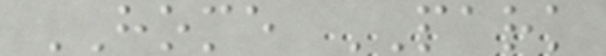HOME PARK
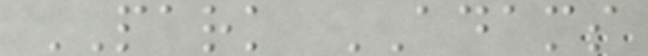PARK ADAMS
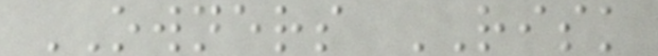OWNERS RISK
